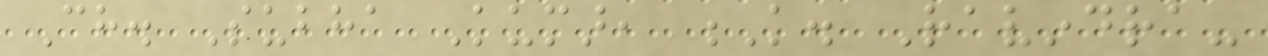Ch. Subha Kumar, K. Ravindra-
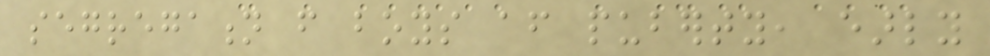segregation from boys after puberty, early
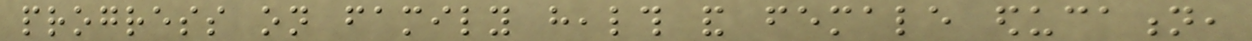progress on family health and female education,
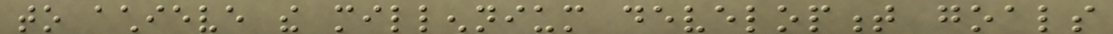to achieve the millennium development goals
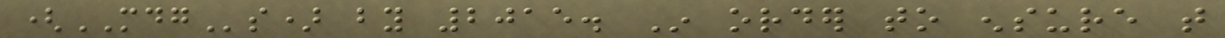(MDGs) by 2015. In order to ensure that
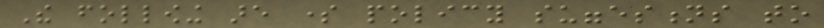The following are some policy suggestions to
